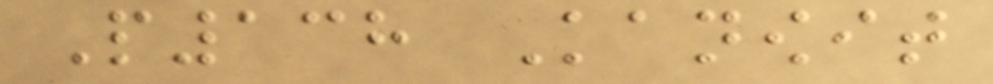P138 Kanowit
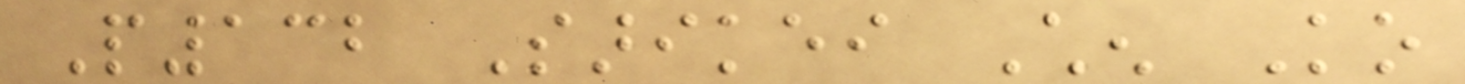P132 Sarikei Chen Ko
